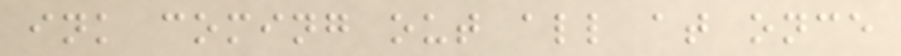ink coming out all at once
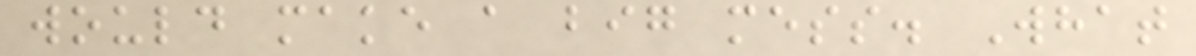would make a big mess. What
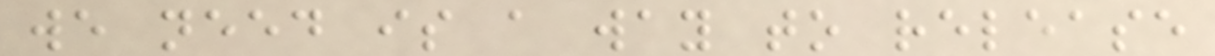we need is a way to release
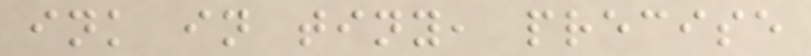ink in tiny, precise
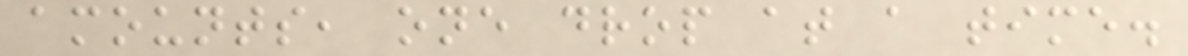amounts, one drop at a time.
